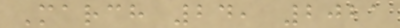March 24, 2021
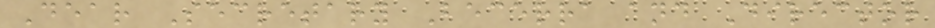Dear Secretary Becerra and Director
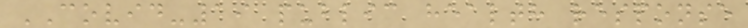COVID-19 public health response
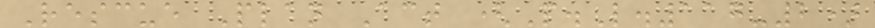Rescue Plan Act (P.L.117-2)
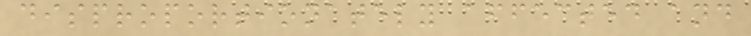disproportionately affected and
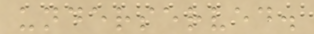underserved.
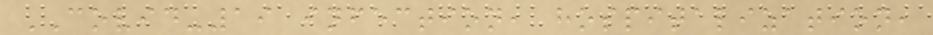COVID-19 infection, hospitalization,
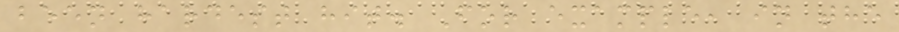been hardest hit. For example, in the
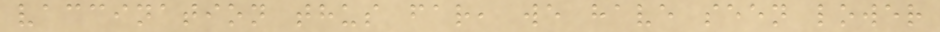vaccination thus far, we have seen lower
